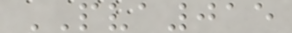PVA015
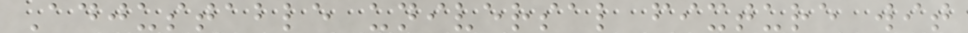Adjustable universal fixture wit
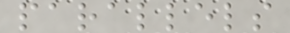parallels
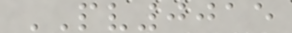PV0015
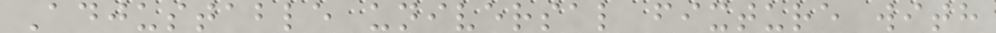Adjustable universal fixture with
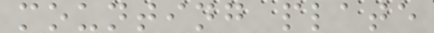mounting plate
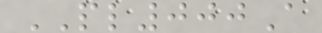PL000A
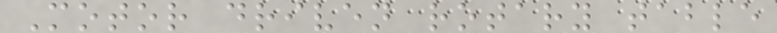Motor driven rotary table
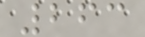263
